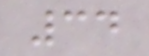34
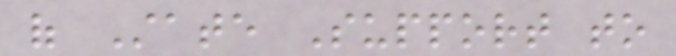of State Support to
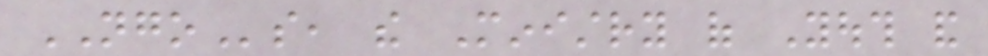NGOs, the Ministry of Youth and
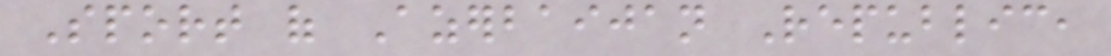Sport of Azerbaijan Republic,
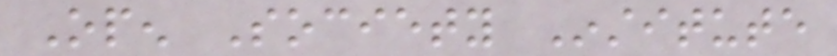Open Society Institute
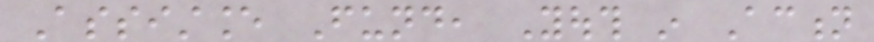Assistance Fund, Youth in Action
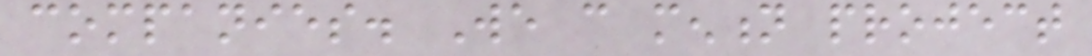companies. We can mention project
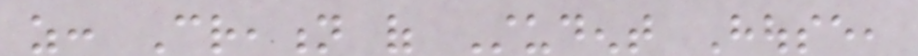as: Creation of Student House,
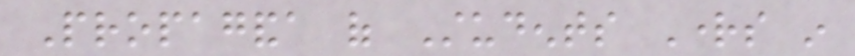Propaganda of Students Rights in
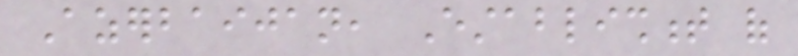Azerbaijan, Establishment of
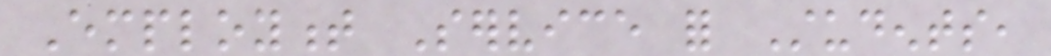Employment Service for Students,
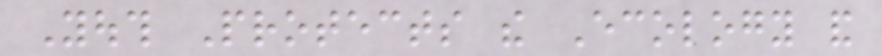Youth Protects the Ecology and
